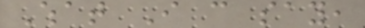What I can say,
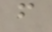from
